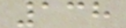138
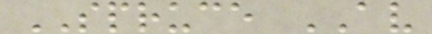SPRUCE AV
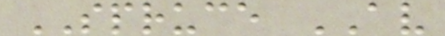SPRUCE AV
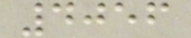4056
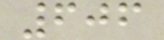606
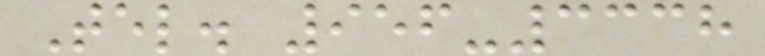Tel. 956-3338
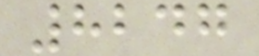8247
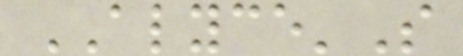ALYCE'S
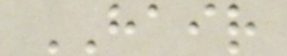HAIR
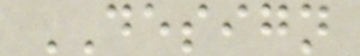DESIGN
